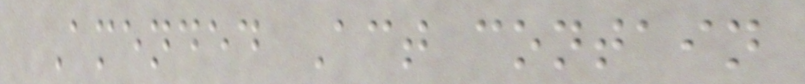Amended Act contain
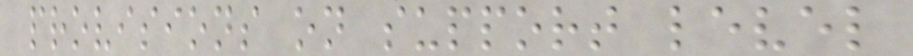provisions on support level
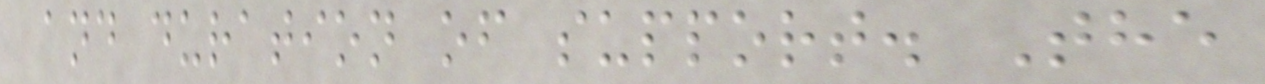and duration of support. The
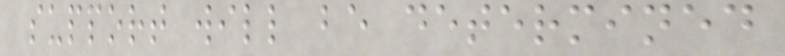support will be determined
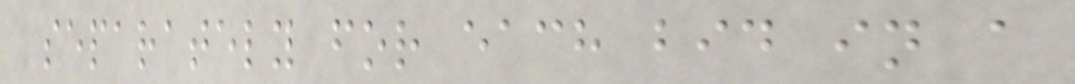separately for each bid in a
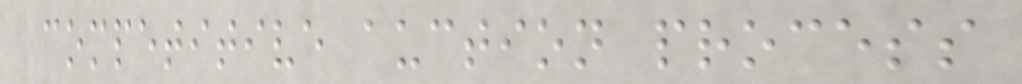competitive auction process
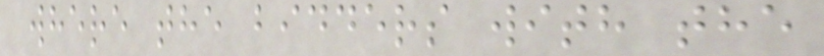where the bidders with the
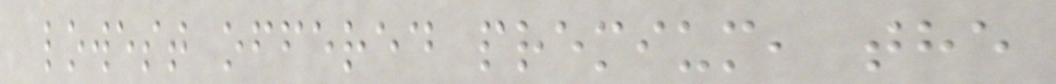lowest offered premium, the
